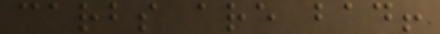carbs are bad!
